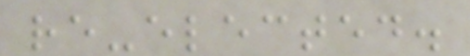re-elected.
